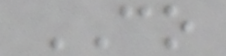CO
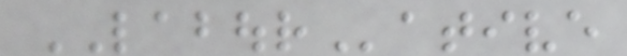LABOURative
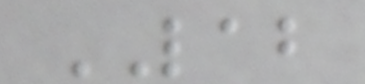LAB
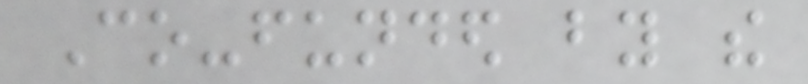Co-funded by the
